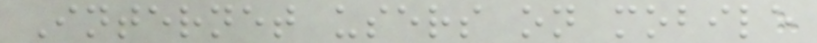Internet users on mobile
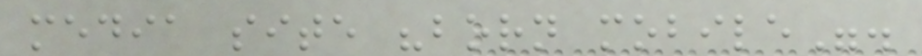media site "born mobile".
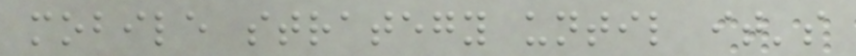mobile strategy until it's
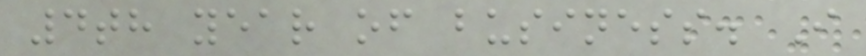4th year of business. I
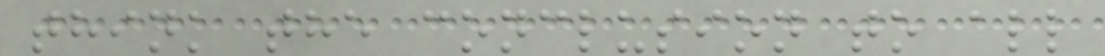think the conclusion to all
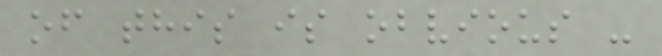of this is obvious -
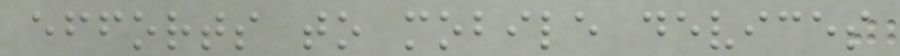efforts to mobile devices
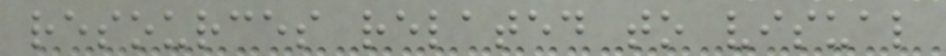resources related to visual
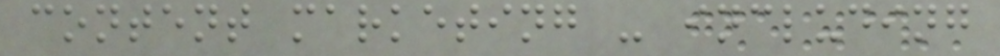content marketing - including
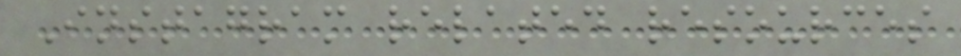Instagram related resources
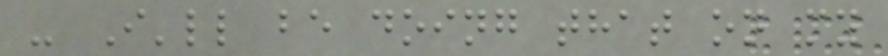- I'll be doing that on my
